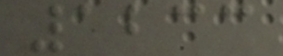1233
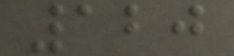120
